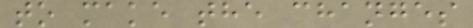to make the changes
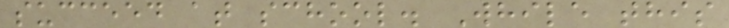succeed at school. While this
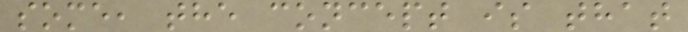some, the concept is that
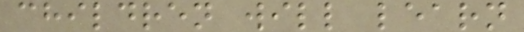children will learn
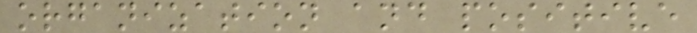organization and positive
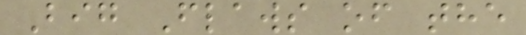Big Flaws of the
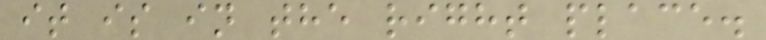it is in the right place.
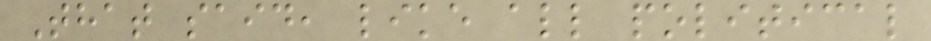That said, like all political
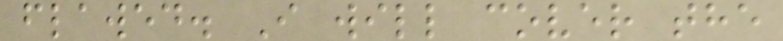flawed. I will cover the
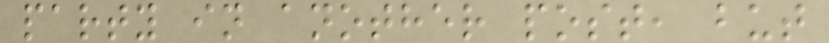party in another post, but
